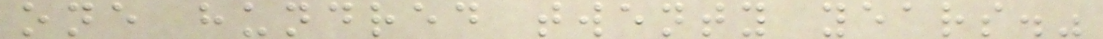one hundred twenty years."
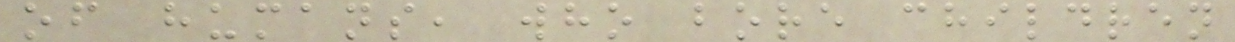of humans, who bore children
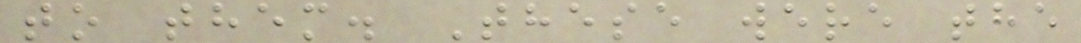to them. These were the
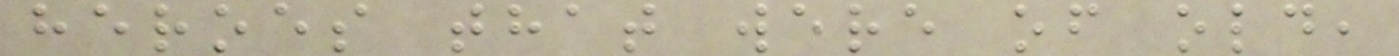heroes that were of old,
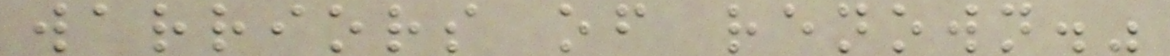warriors of renown."
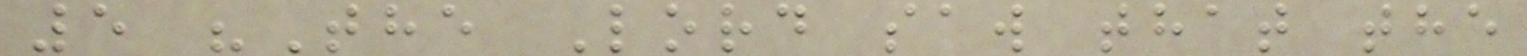5 "The Lord saw that the
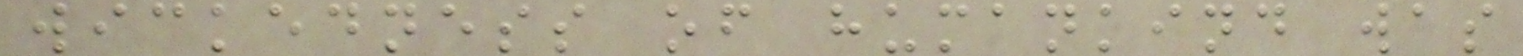wickedness of humankind was
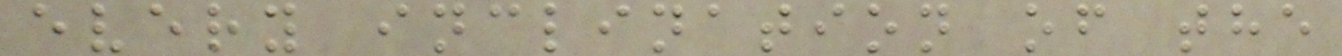every inclination of the
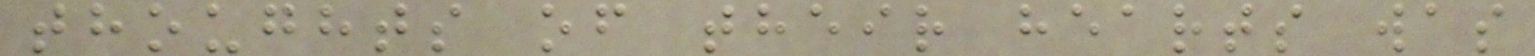thoughts of their hearts was
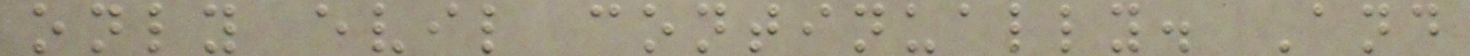only evil continually. And
